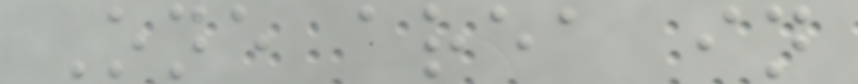One area in
